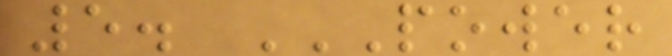5. POWER
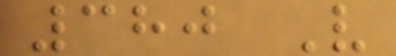380 V
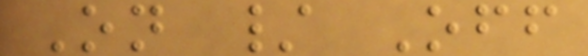On / Off
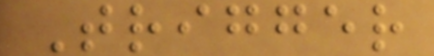Trigger
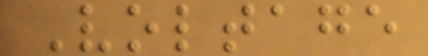Voltage
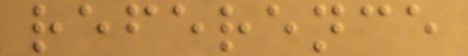reference
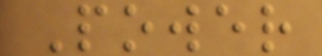Power
